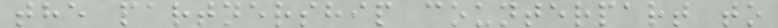the partnership counterpart to
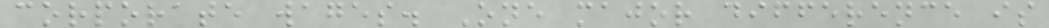corporate wages. One major difference is
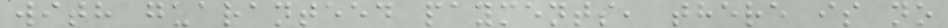with guaranteed payments, there is no
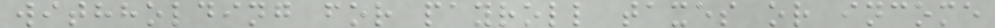withholding for payroll taxes or income
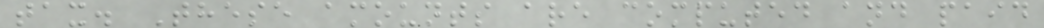tax. These amounts are computed and paid
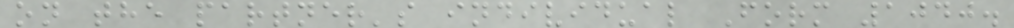on the partner's individual Form 1040.
